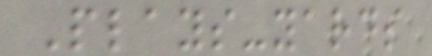Plays-yards
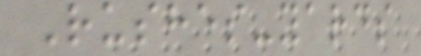Rushes-yards
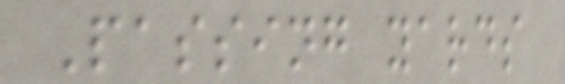Passing yards
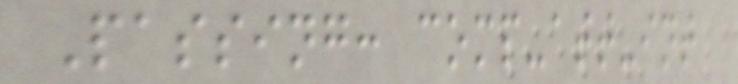Passing: comp-att-int
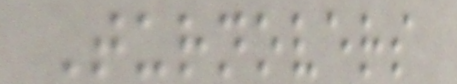Turnovers
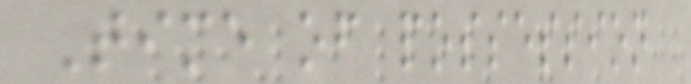Time of possession
